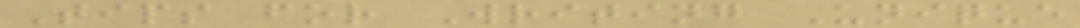Tips for Writing Unique
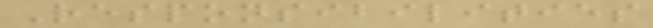Responsibilities
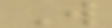W
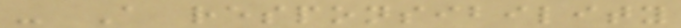- A responsibility
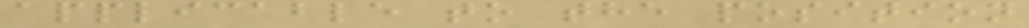applicable to the position
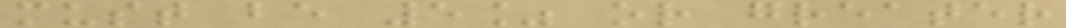must be 5% or greater
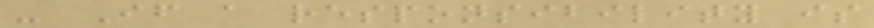- If a responsibility is
